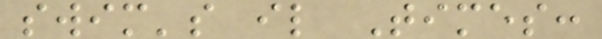swim's il Times:
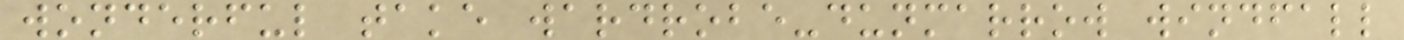wonderful take wardrobe-dunmarrow windfall
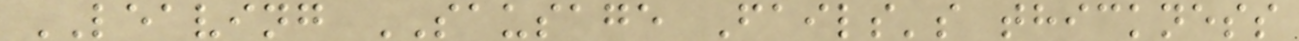LEAVING SAUSAGE Fails's thickness
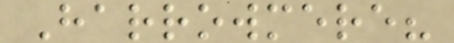Harrowmere?
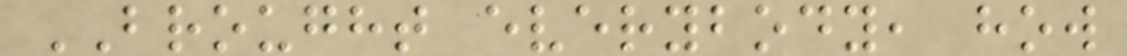BROUGHT everybody, how
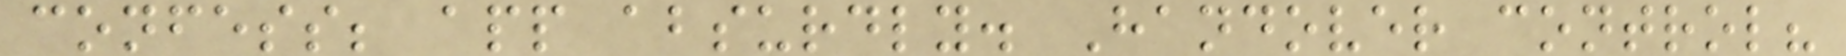confess; app absurdly. Handover control?
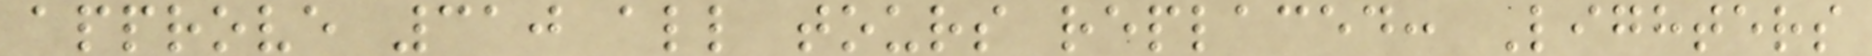approve 310 all tours replaced: Lighters
